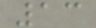13
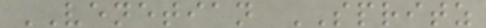VENETIAN SPRITZ
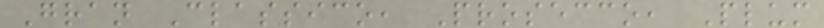Gran Classico, Prosecco, Plum
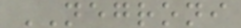NEGRONI
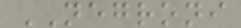NEGRONI
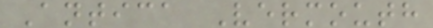Antica Vermouth
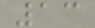13
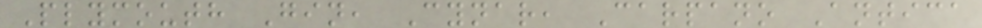Plymouth Gin, Cynar, Carpano Antica
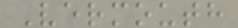Vermouth
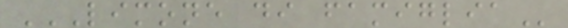LIMONE DI FAMIGLIA
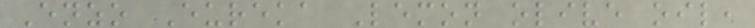Enzo Eureka Lemon olive oil,
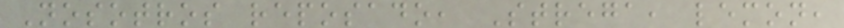Nosotros reposado, Strega, lemon,
